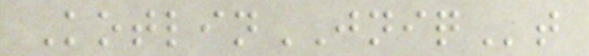KotlinJNIQt
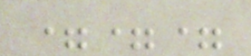===
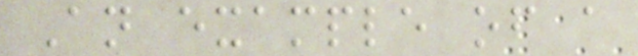An example of a
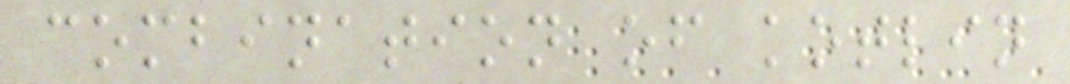combination of kotlin
